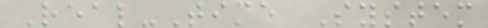Real-Time System
